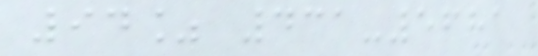94% 431-5681
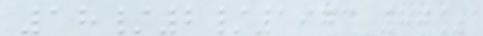18/2/1973 87%
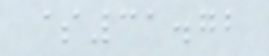$31.72
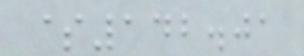$142.01
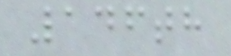146th
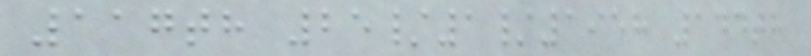117th 25/1/1958 144th
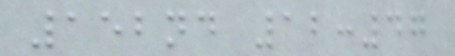152nd 12:47
